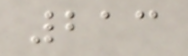213
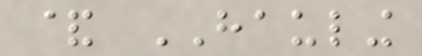& HAULING
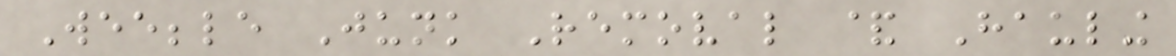Weebble Junk Removal & Hauling
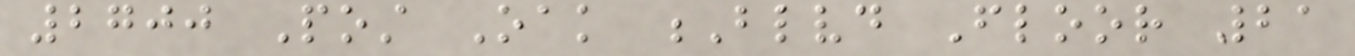2700 Post Oak Blvd Floor 21
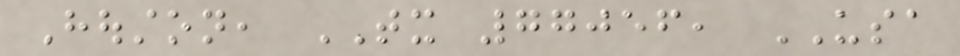Houston, TX 77056, USA
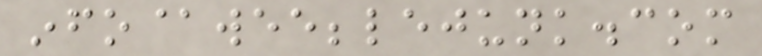info@weebblejunk.com
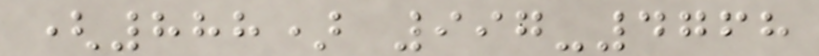(888) 997-4768
